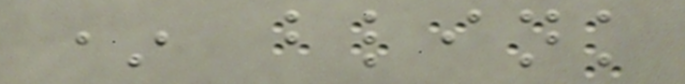* blink
